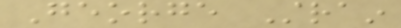George Strain
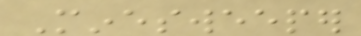Minesweeper
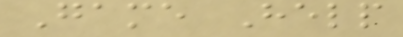Game Help
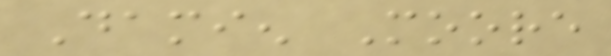Damien Moore
